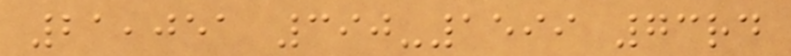21,051 390-1599 73rd
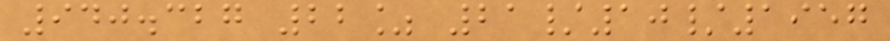940.327 22% 21/10/1957
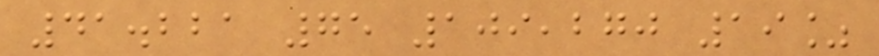41.221 75 109,270 19%
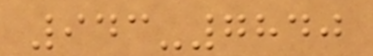943-7840
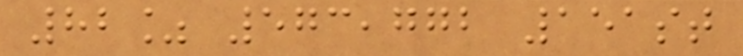82% 573,772 151st
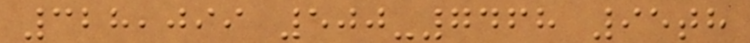328,099 500-7468 95th
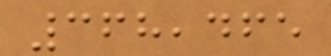368,465
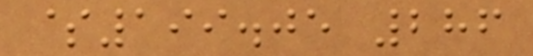$199.05 286
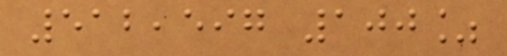512,597 100%
